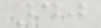40
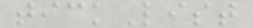tickList
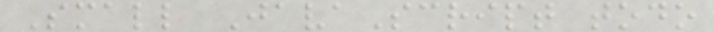Small JavaScript todo
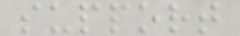support
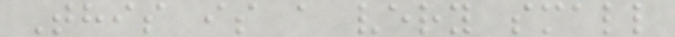This is a very small
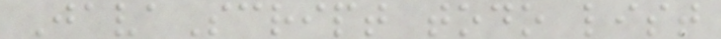JavaScript todo list
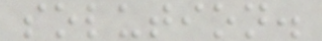solution.
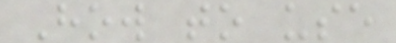How to use
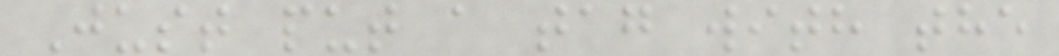Just put a tag with the
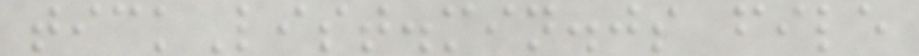tickList.min.js file
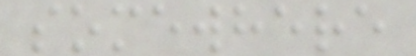somewhere
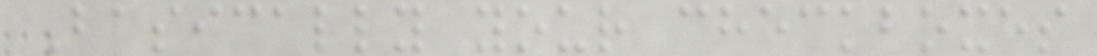Basically your checkboxes
